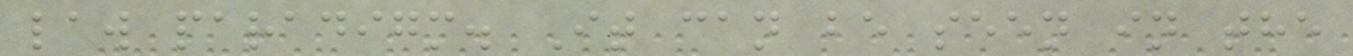law paradigm. It can be seen in the
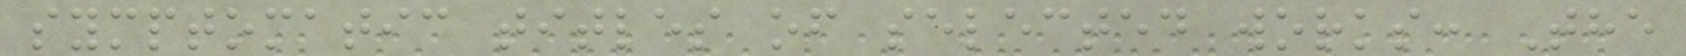symptomatic titles of selected works: The
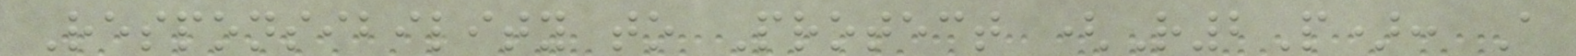Responsibility to Protect (R2P): A
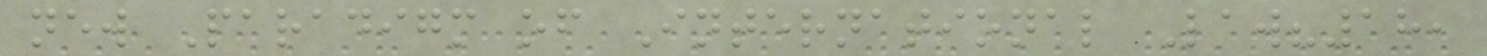new Paradigm of International Law?18,
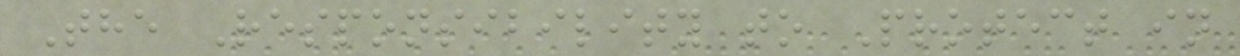The Responsibility to Protect in
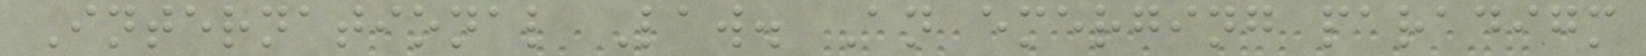International Law. An emerging paradigm
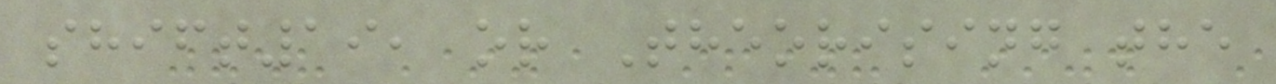shift19, or Theorising the
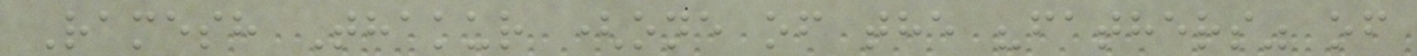Ramesh Thakur (one of the "fathers" of
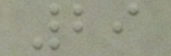29
